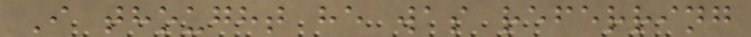I thought he was referring
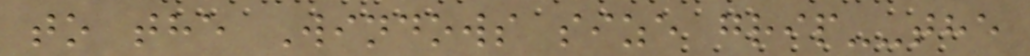to the Windows size grip--the
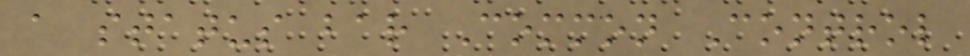a status bar Common Control
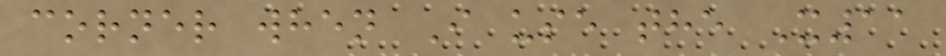corner when I use the X11
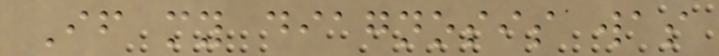If my diagnosis was
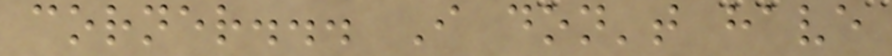corner... I don't have
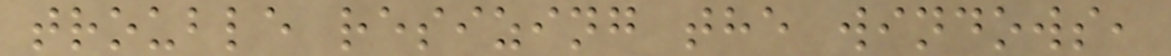trouble resizing the windows,
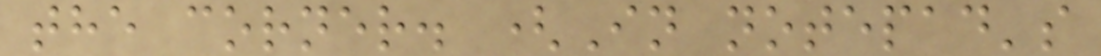the corner. (In notepad's
